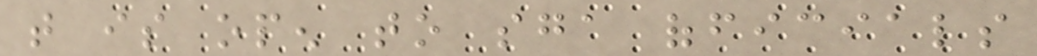that is open to sga officials
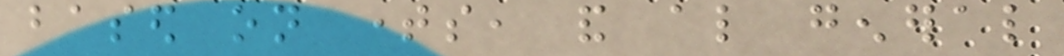based on times, and also general
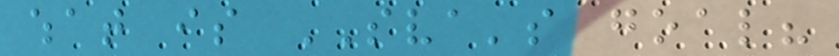what is SVA's goal?
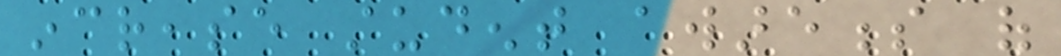increase student awareness of
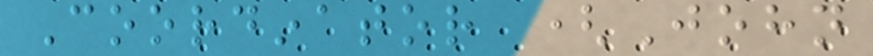Coordinator (John
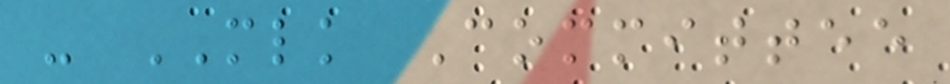- MLK Committee
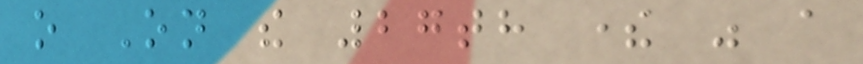o On the 27th there was a
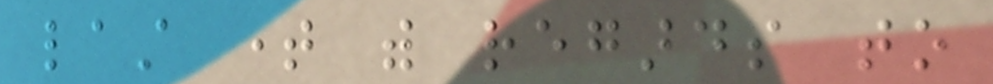last time with regards to
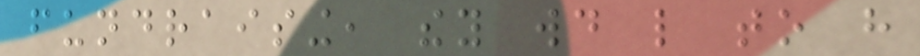fundraising, they would like to have
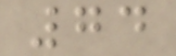74
